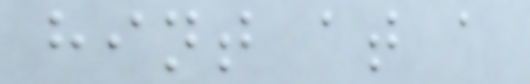hint at a
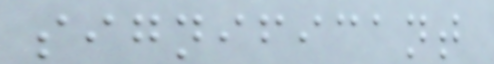significant
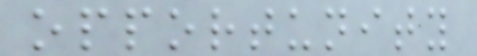opportunity
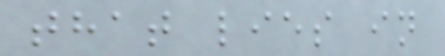that lies in
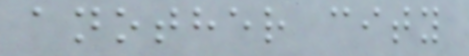another city
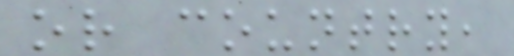or country,
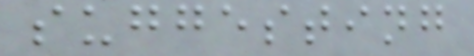suggesting
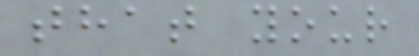that your
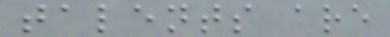talents are
